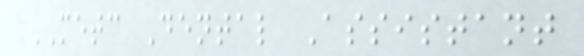METC Dental Assistant
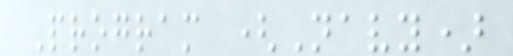Program (Navy)
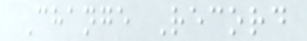Change Record
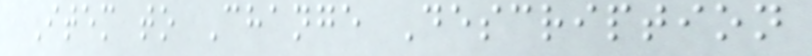Item to Change Description
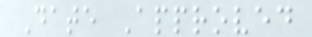Date Approved
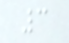3
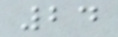24
